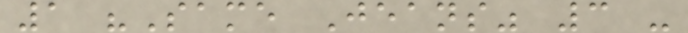1 "Same Jeans" 3 -
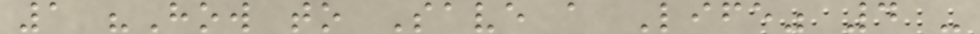1 "How to Save a Life" 4 -
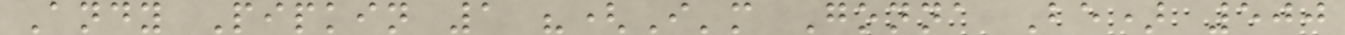Andy Pipkin 1 "(I'm Gonna Be) 500
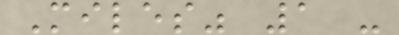Miles" 1 -
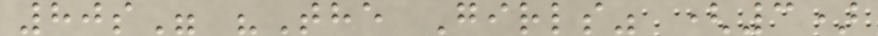80s" "The Girls" (3)
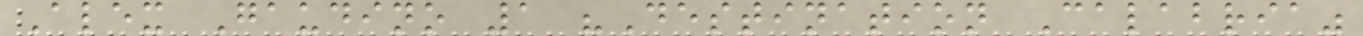Alex Gaudino 1 "Destination Calabria"
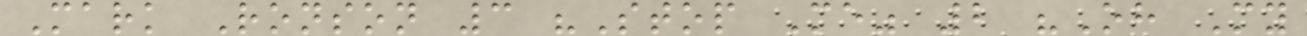Mark Ronson 3 "Stop Me" 2 "Oh My
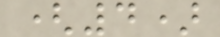(4)
